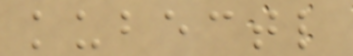kubectl
